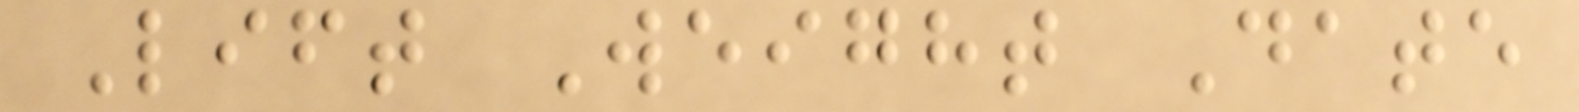Lift Weight Date
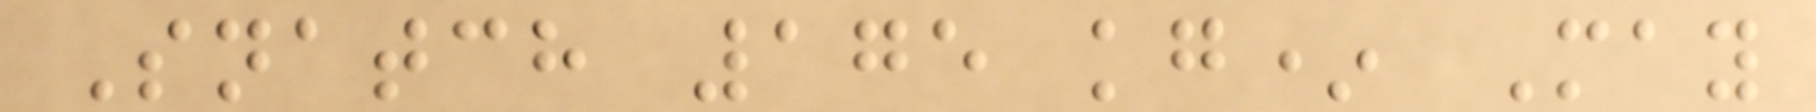Snatch 175 kg* May
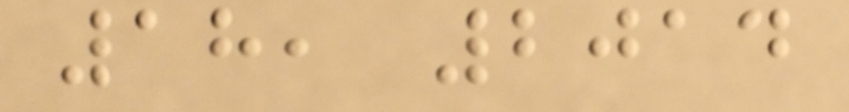18, 2014
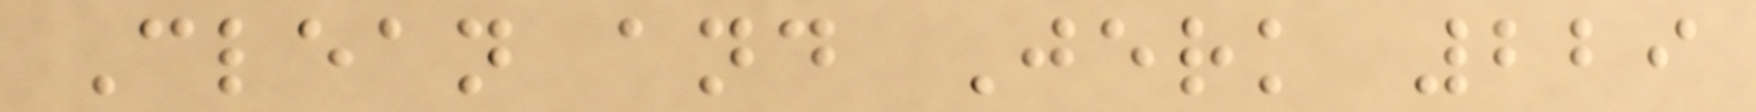Clean and Jerk 229
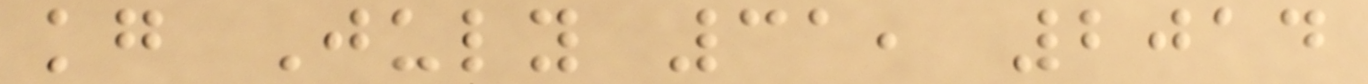kg July 31, 2014
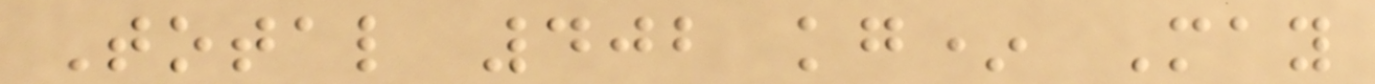Total 402 kg* May
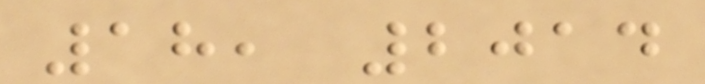18, 2014
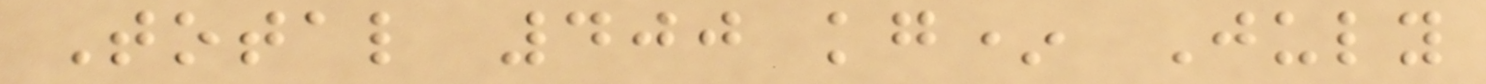Total 400 kg* July
